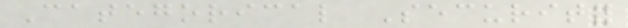Categorical Security
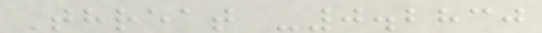Threat -0.2830
